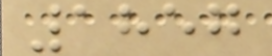1857
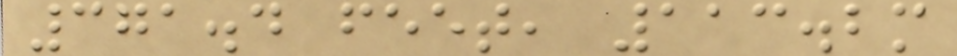371.4 feet, 113.2m
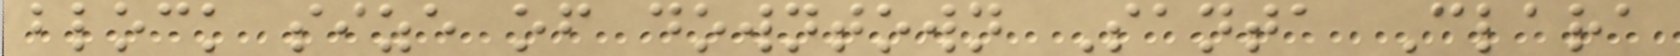block size of downtown Santa Clara
